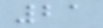21
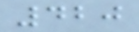420
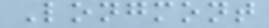Longmont
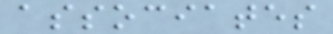associates
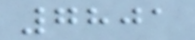7801
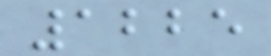1225
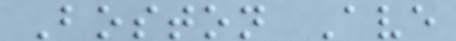Boston Ave
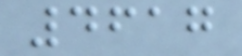4617
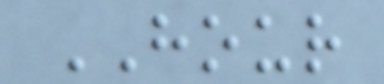HOUR
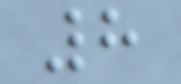8
